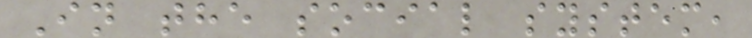In the social system,
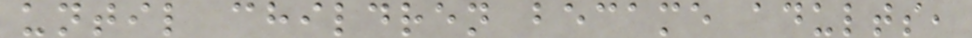until children became adults,
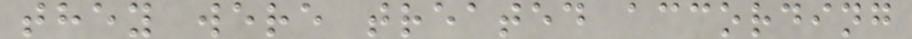they were treated according
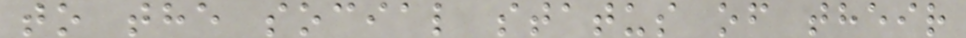to the social status of their
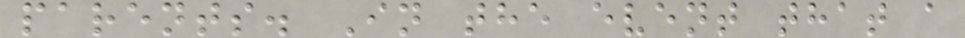parents. In the event that a
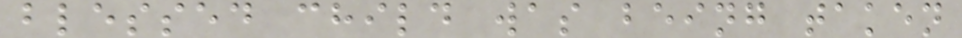blessed child was being taken
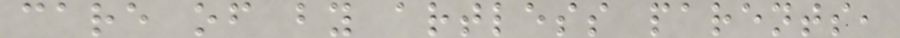care of by artless parents,
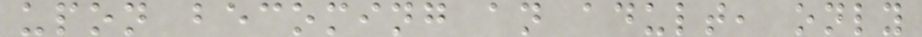upon becoming an adult, only
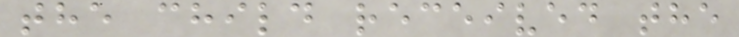the child received the
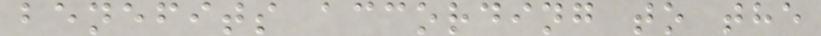benefits according to the
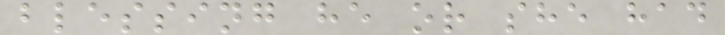blessing he or she had
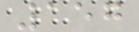157
